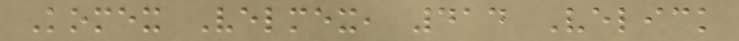Komex Velmex, 414 Velick
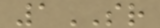1SR
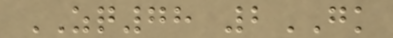ZQ78 2GK
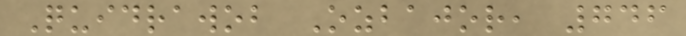Quidrawob Ozbajor, 746
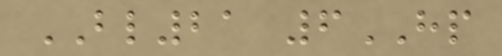BL21 6HP
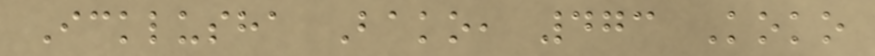Icklusha Bako, 473 Koko
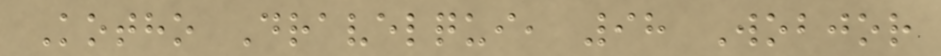Kotho Dravelqui, 98 Wobjor
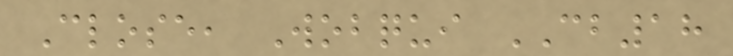Close, Wobqui CB18
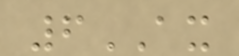6AX
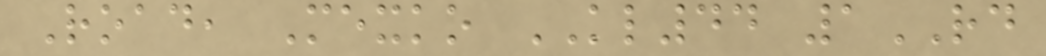Road, Mexko KL44 1RD
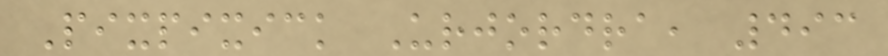Pixpixick Urjordra, 493
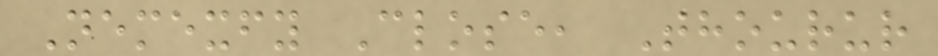Nemexfy Close, Thourur
